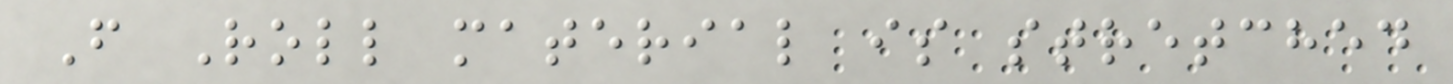F Roll material is stretched
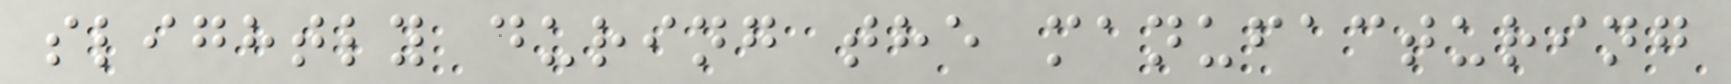slightly during the manufacturing
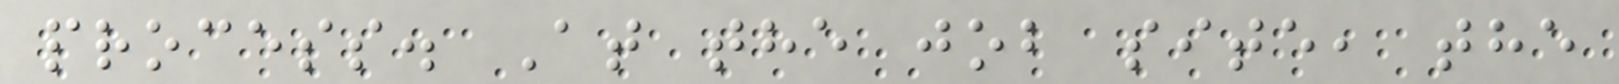process. At the job site, the
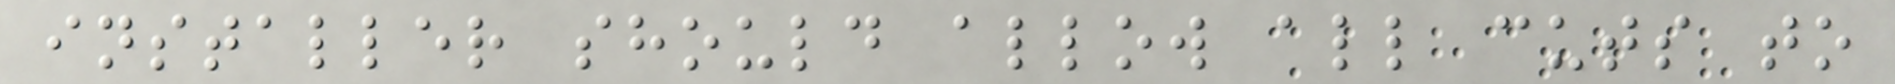installer should allow all cuts to
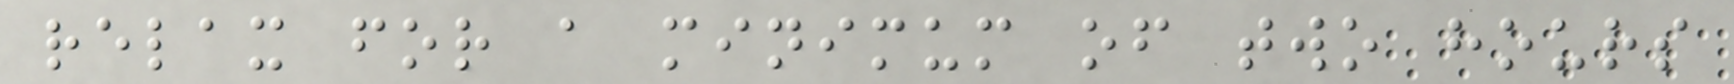relax for a minimum of two hours
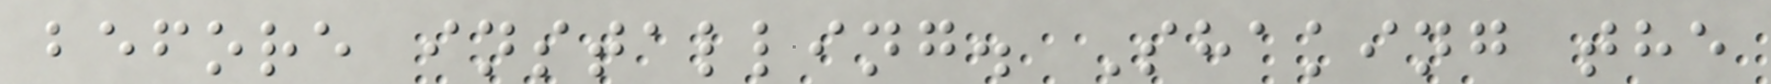before installing. Shaking the
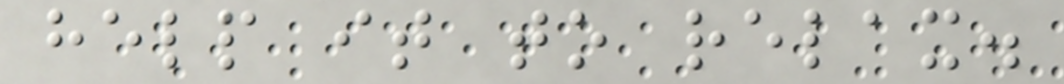help it to relax.
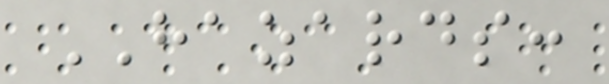HAZARDS:
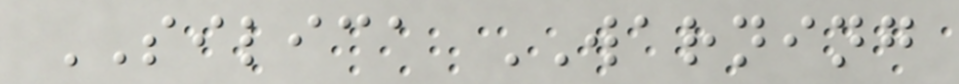SILICA WARNING
